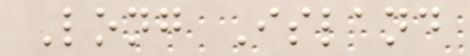Long Island
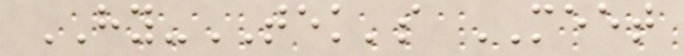HY-TEK's MEET
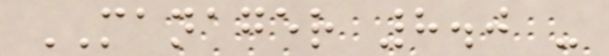MANAGER 8.0 -
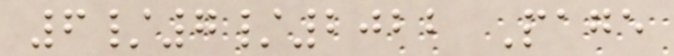6/7/2022 Page
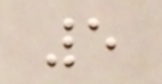5
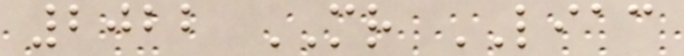2022 MR LIAC
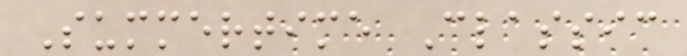Summertime Classic
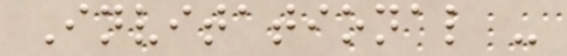Invitational -
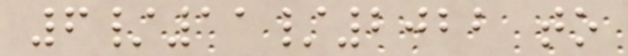6/11/2022 to
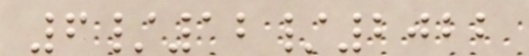6/12/2022
